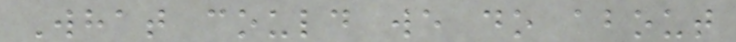What could we do about
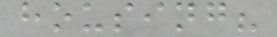housing?
